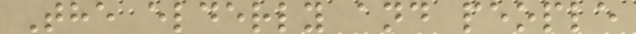The elderly and people
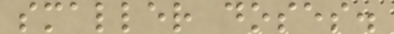smaller doses.
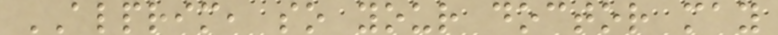ALPRIM, so your doctor may
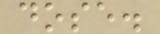dose.
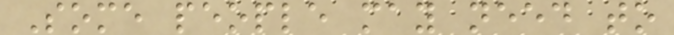Some people may need to
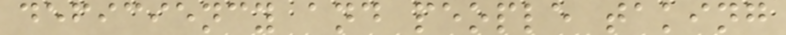deficiency and people taking
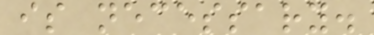is necessary.
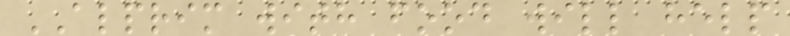ALPRIM with food will help
